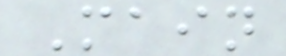Main
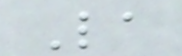La
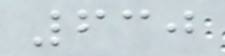630
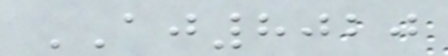AJ8020
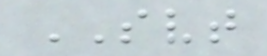SVT
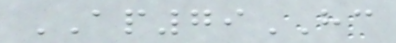AP79HC
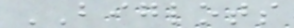BIGLOTS
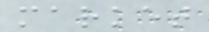market
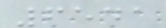6541
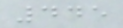445
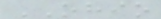OHIO
